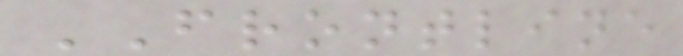FRONTLINE
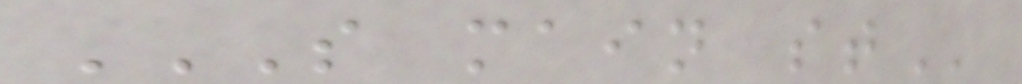S MAIN ST
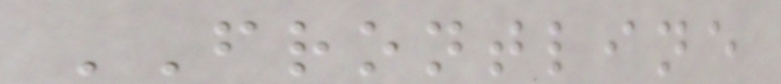FRONTLINE
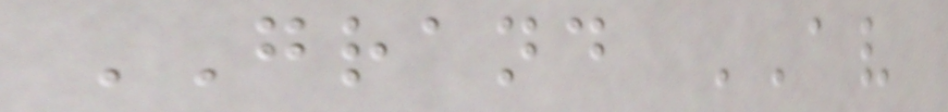GRAND AV
